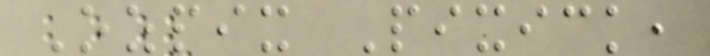Ozpix Pixick,
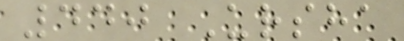440 Ursha
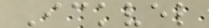Ickvel
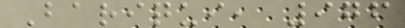Bariqui, 976
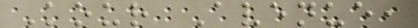Kour Avenue,
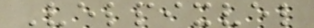Velpixvel
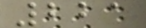221
